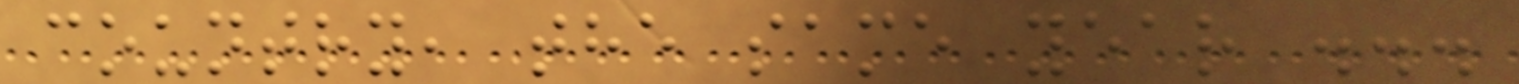country, the same year ...
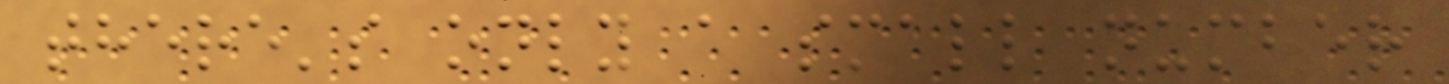there's only a small number
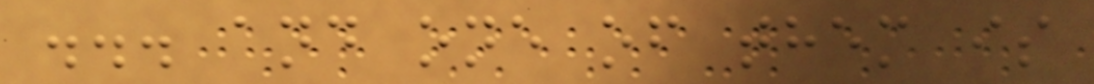... and one of them is
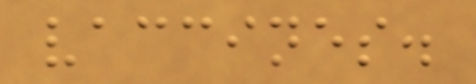vaccines.
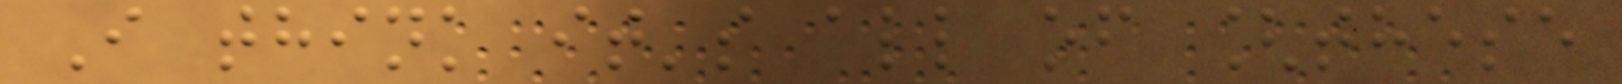I think it's all of [these
